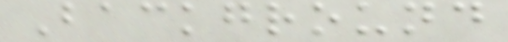Background
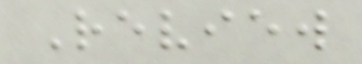Review
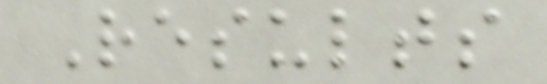Results
